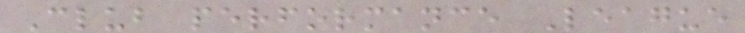Club performance League
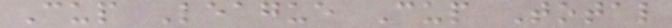Cup League Cup Total
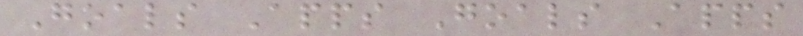Goals Apps Goals Apps
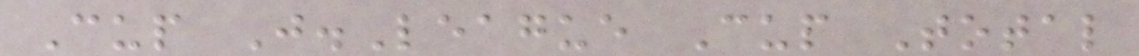Cup J.League Cup Total
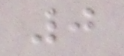0
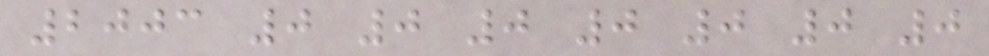2003 0 0 0 0 0 0 0
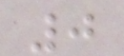0
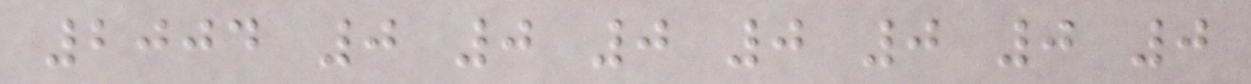2004 0 0 0 0 0 0 0
